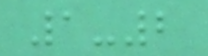1-2
